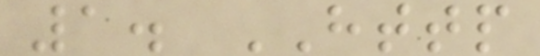1. HTTP
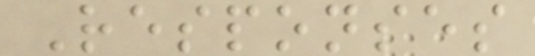Responses
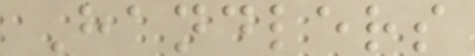Handlers
